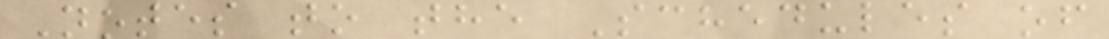Notes to the Schedules of
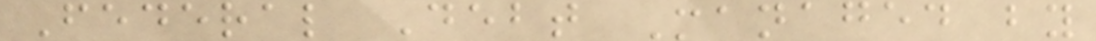Federal Debt Managed by
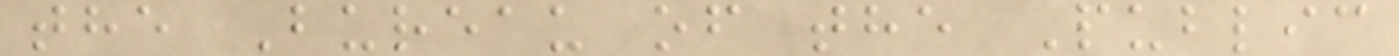the Bureau of the Public
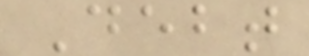Debt
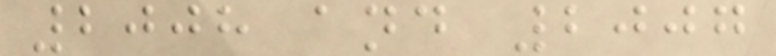2008 and 2007
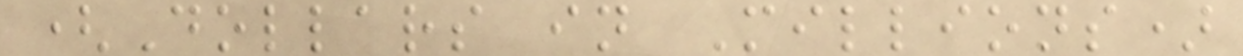(Dollars in Millions)
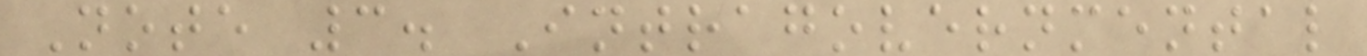Note 3. Intragovernmental
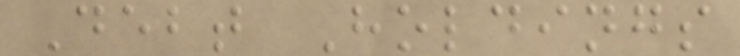Debt Holdings
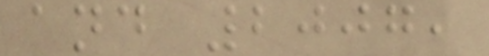and 2007,
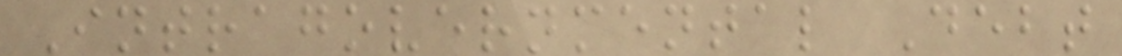Intragovernmental Debt
